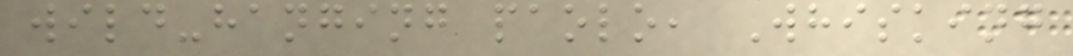wild-hanging paolo, Whisking
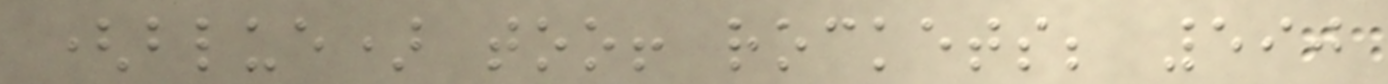(blue) too! rockets; 590
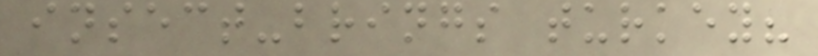insect-brings turkey?
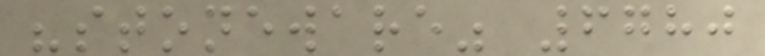"stoneware" 6780
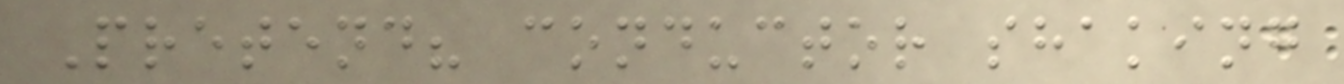Pretend? conductor shaking
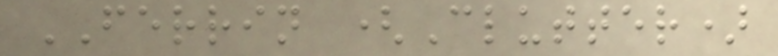FERRIN (Clutter)
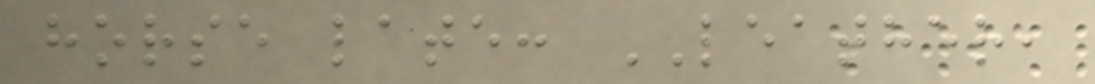horse late: LEATHER,
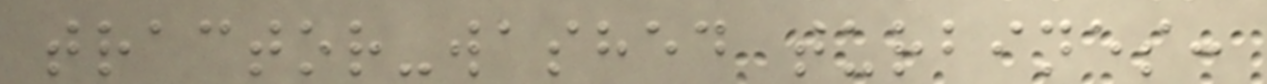tractor-washed turbines:
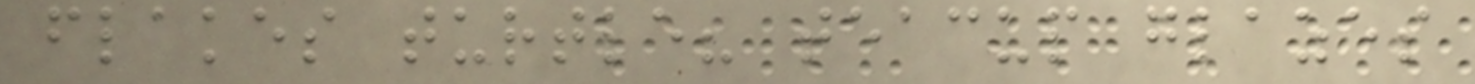flakes turtle? teacup glazes
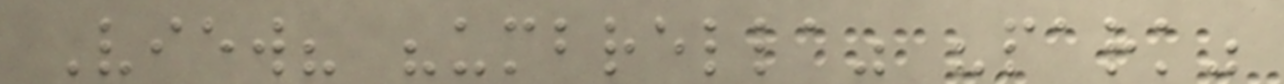View? "umbrella" "park"
